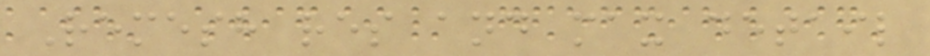Remesh res and max detail
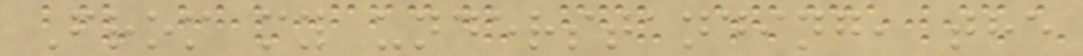From my understanding, the
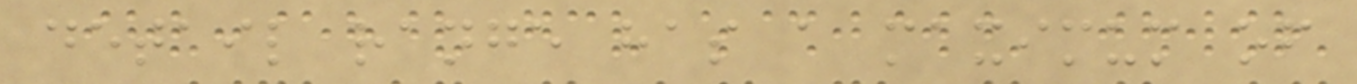detail range has a maximum of
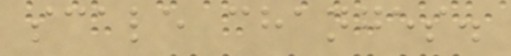scale changes.
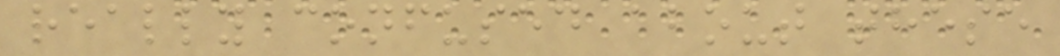really confused about these
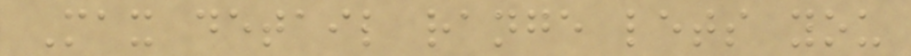Max detail range lets you
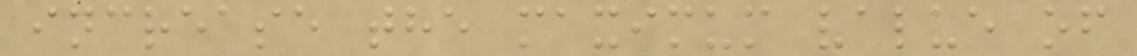increase the maximum value of
